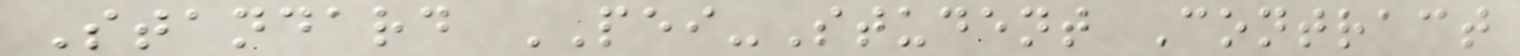Standard PEI-Student Contract
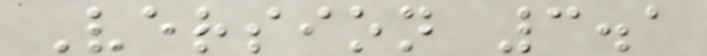Version 3.1
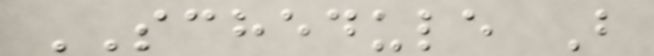SCHEDULE B
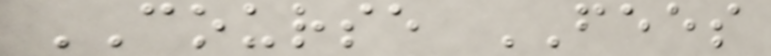COURSE FEES
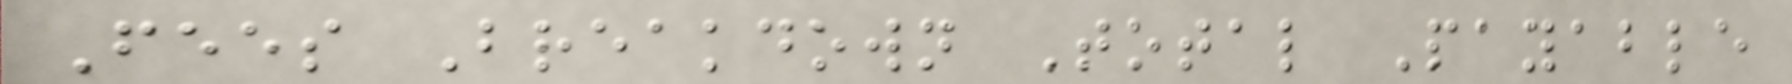Fees Breakdown Total Payable
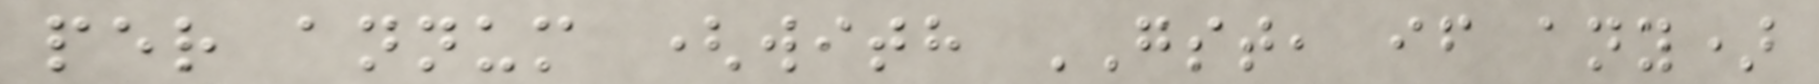per annum (with GST, if any)
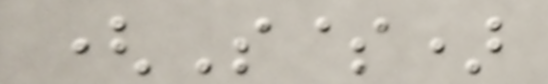(S$)
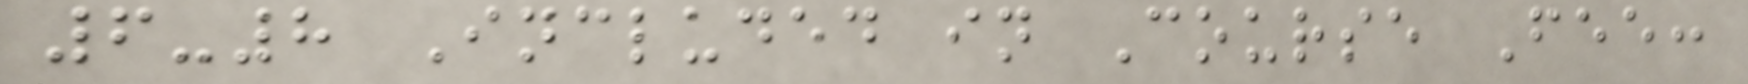6-8 Included in Course Fee:
